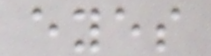eyes
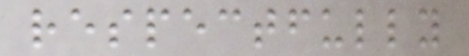respectfully
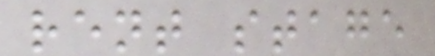rent stage
